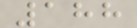188
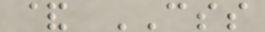& CSS
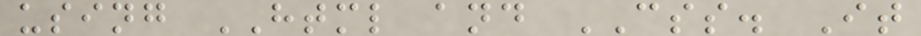using HTML and CSS. It
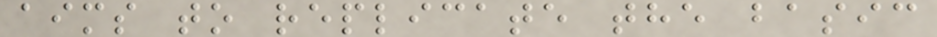aims to replicate the basic
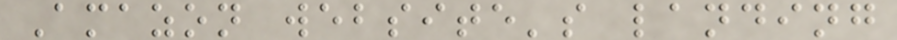Amazon website's landing
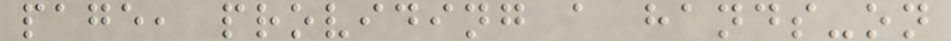page, providing a hands-on
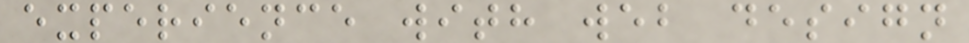experience with web design
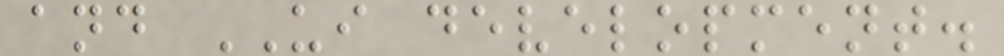and UI development.
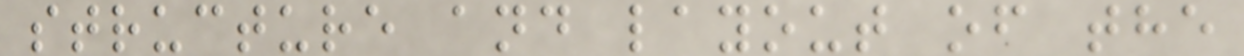structure and layout of the
